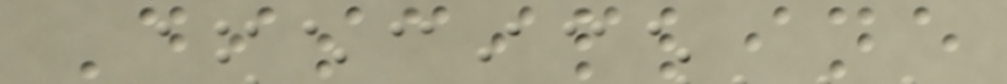Discipline
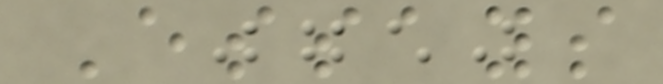Essays
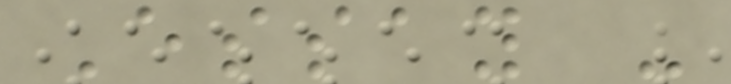Essay -
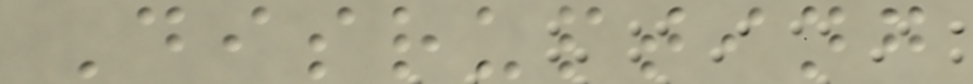Disrupting
